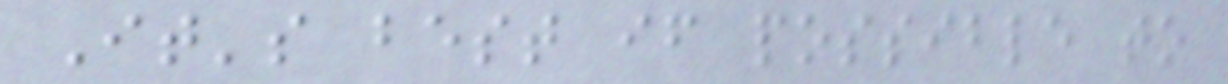It's best if possible to
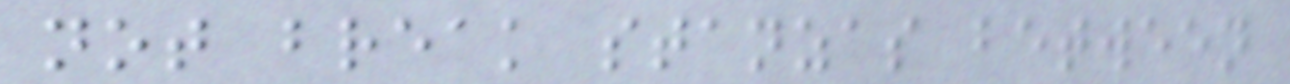not break stanzas between
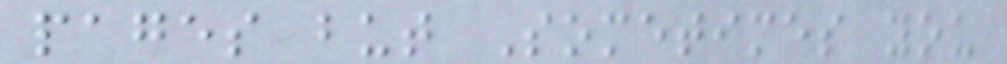pages but Sometimes you
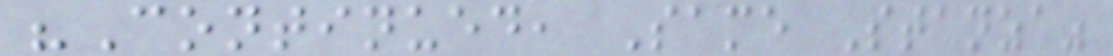"Continued, Same Stanza"
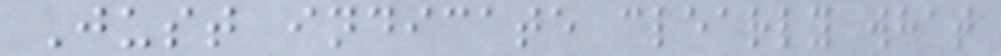Just indicate clearly what
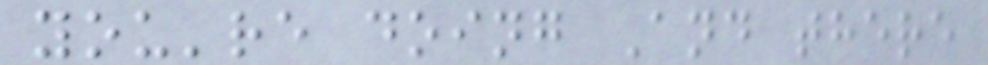you're doing And there
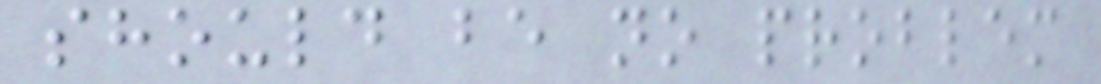should be no problem
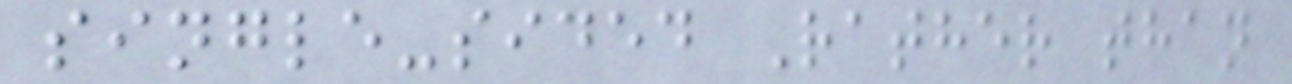single-sided Rather than
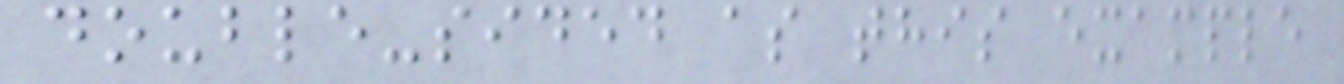double-sided as this example
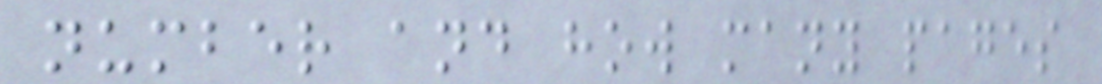number and how many pages
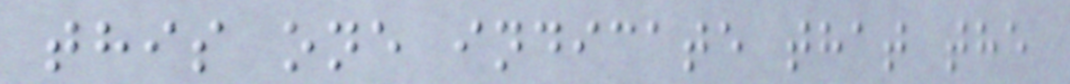this one indicate that the
